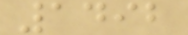1492
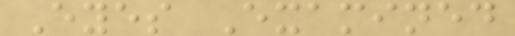Eyes Examined
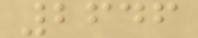2646
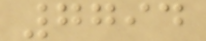7794
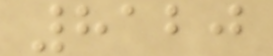8120
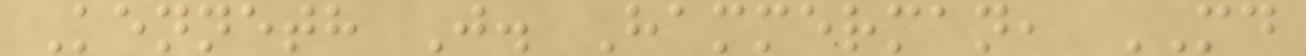Kenneth J. Hammerman, MD
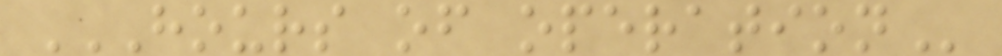HOURS OF OPERATION
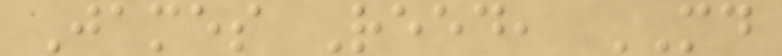James Reed, MD
